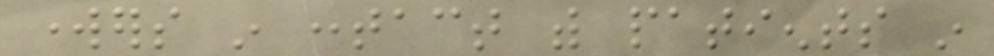workers in contact with patients in
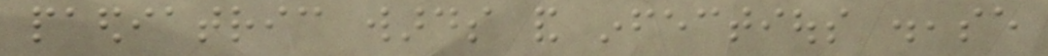paediatric wards and infectious disease
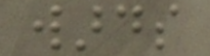wards
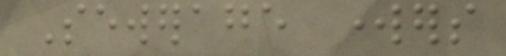Sewerage workers
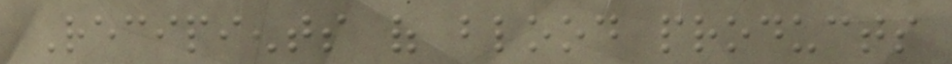Recipients of blood products
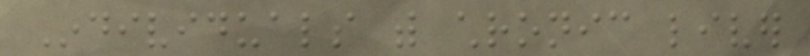Individuals with chronic liver
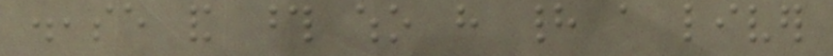disease and those who have had a liver
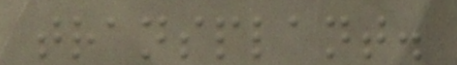transplant.
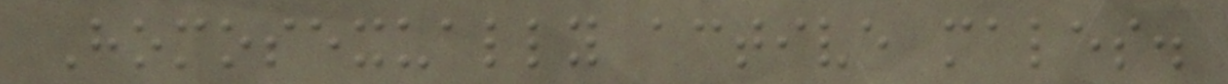Homosexually active males.
